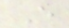E
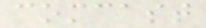comcast
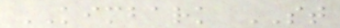KIMBARK ST
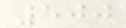500
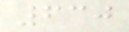630
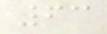63
